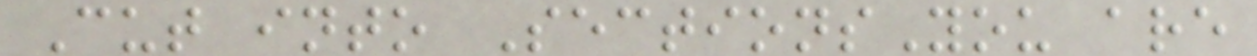Cut into SectionsYou are
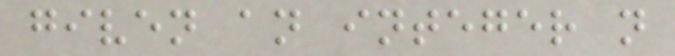given an integer n
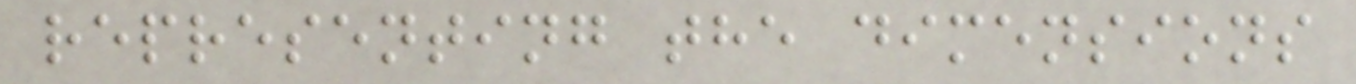representing the dimensions
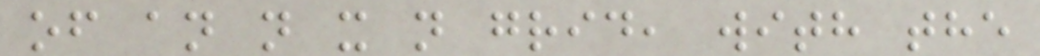of an n x n grid, with the
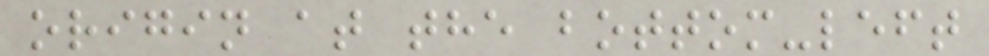origin at the bottom-left
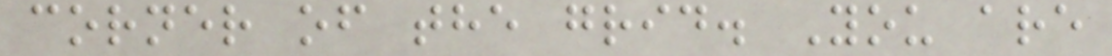corner of the grid. You are
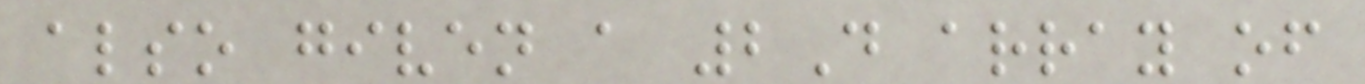also given a 2D array of
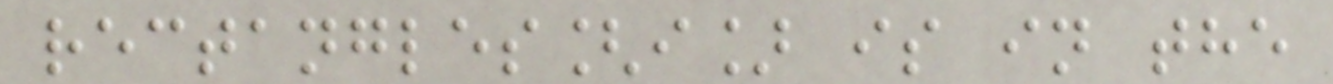rectangles[i] is in the
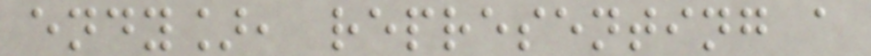endy], representing a
